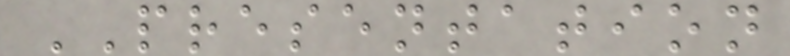PRESENTATION
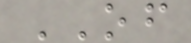OF
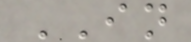IN
